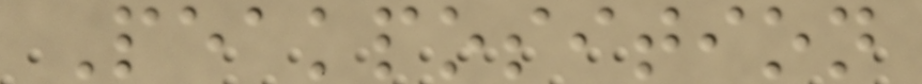Peakposition
